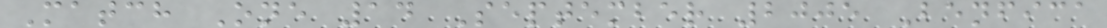Match One 14 September 2005 Benfica
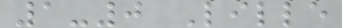1-0 Lille
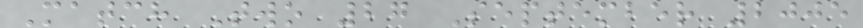Match Two 27 September 2005
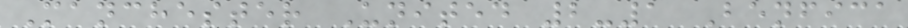Manchester United 2-1 Benfica
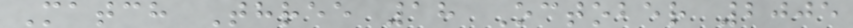Match Three 18 October 2005
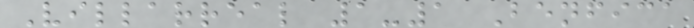Villarreal 1-1 Benfica
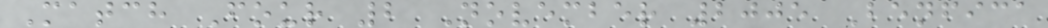Match Four 2 November 2005 Benfica
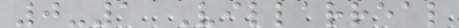0-1 Villarreal
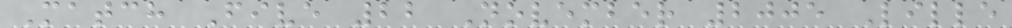Match Five 22 November 2005 Lille
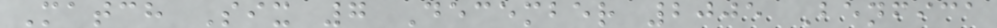Match Six 7 December 2005 Benfica
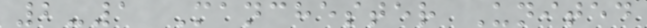2-1 Manchester United
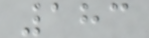183
